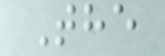The
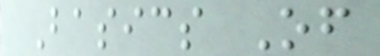Basics Of
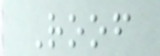Roof
